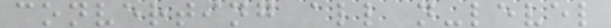converting all n-level
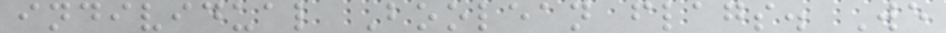individual Boolean flags. We
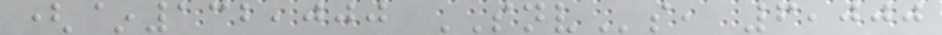(~132,000 SNVs, 6,000
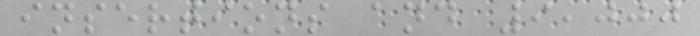insertions and 9,000
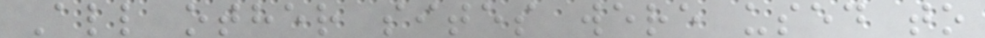All other sites were used to
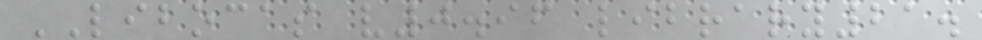LIBOCAS v0.96 library21.
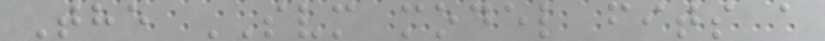The SVM model fits a
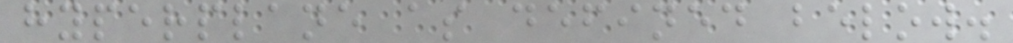hyperplane as defined below.
